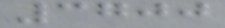3700
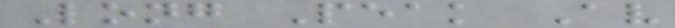Long Peak Av
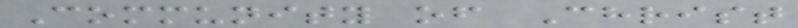Community of Christ
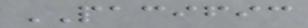PACIFIC
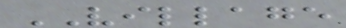VILLAGE
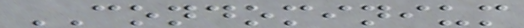CONDOMINIUM
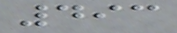493
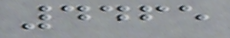4465
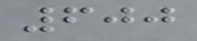600
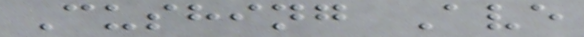Cushing Ave
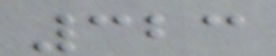323
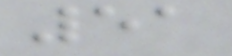51
